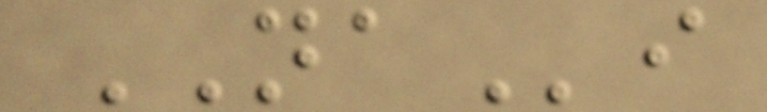NAi
